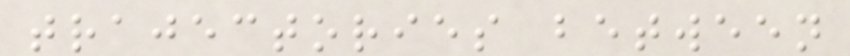trajectories between
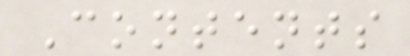Contents
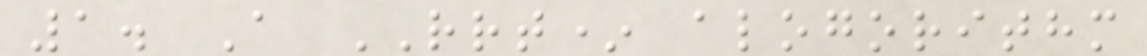1. A RRT* alogorithm
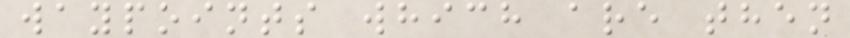waypoints which are then
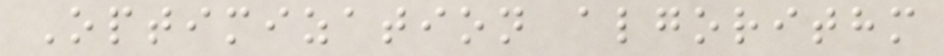Optimization algorithm
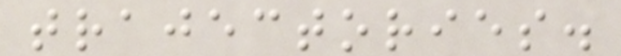trajectories.
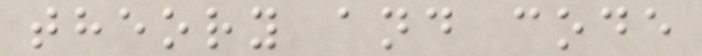theory and code
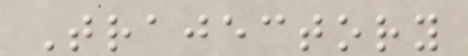Trajectory
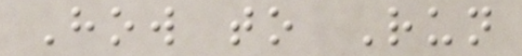How to Run
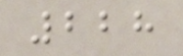228
